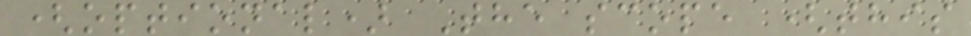(optional) The scope (this
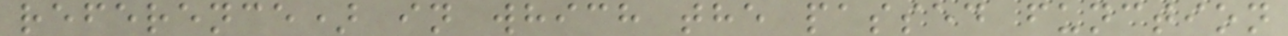reference) in which the passed function
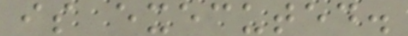is executed.
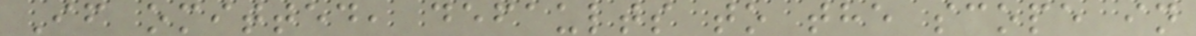If omitted, defaults to the scope in
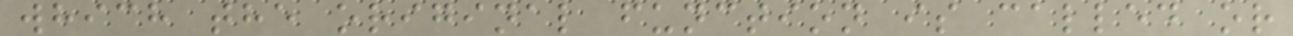which the original function is called or
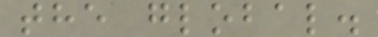the global.
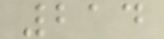214
